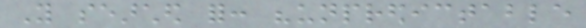You searched for: "unpredictable
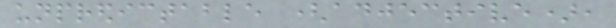unpredictable (adjective),
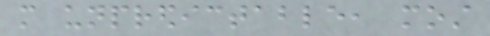more unpredictable, most
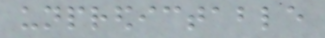unpredictable
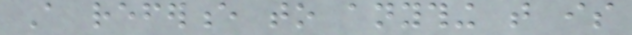A reference to anything that is
